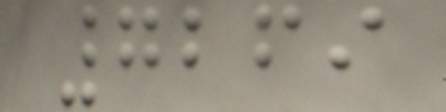7269
